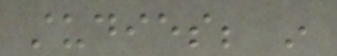studies; in
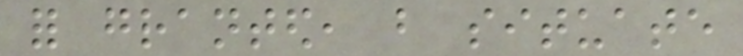for granted, but situate
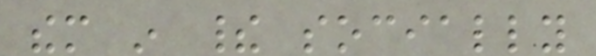them in their socially
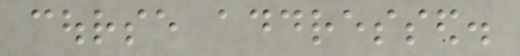course addressed.
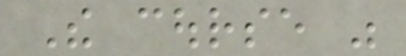The course was
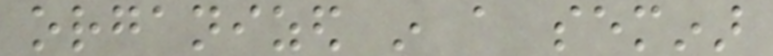organized in a seminar
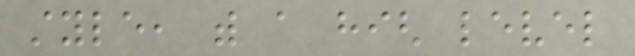style, with a high level
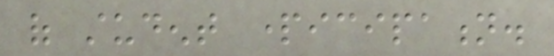of student participation.
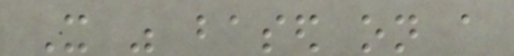It was based on a
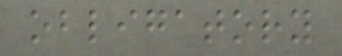obligatory
